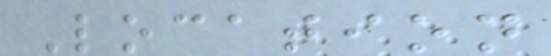Location
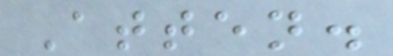Atten.
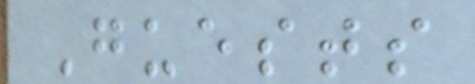Guests
